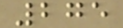275
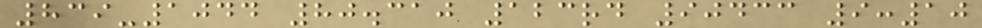839-1044 80.310 123rd 90433 9:10
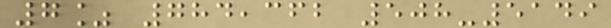7% 784,362 508-5149
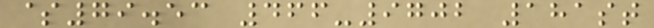$79.53 466-9702 181st
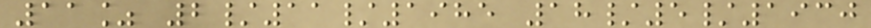11% 2/11/1985 18/5/1930
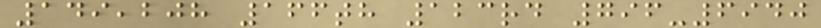149,208 166th 123rd 796-6940
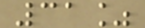31%
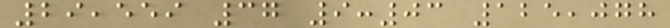29,559 37 9:03 125,078
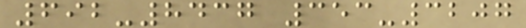692-8437 353-3207
